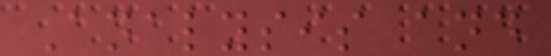Analysis and
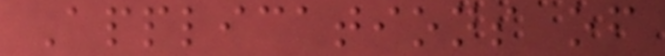Applications of
